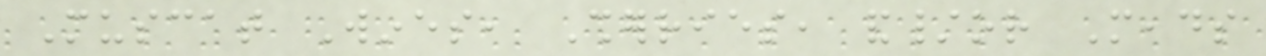Muscat Wines, Sherries, and/or Meads
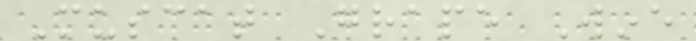Muscat Grape Wine
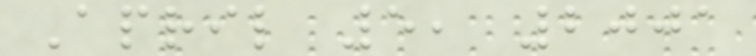April 5, 2001
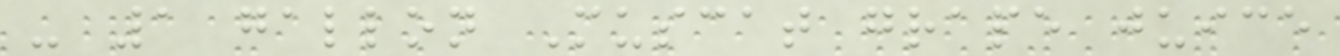- 1 gallon Muscat grape juice
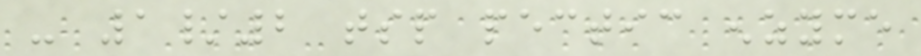- 1/2 tsp pectic enzyme
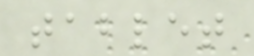tablet
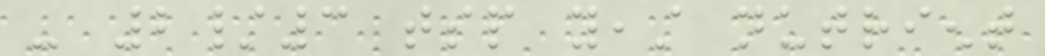- 2/3 tsp yeast nutrient
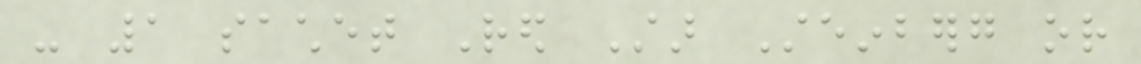- 1 sachet Red Star Steinberg or
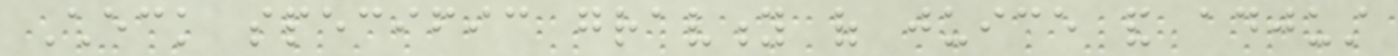Check specific gravity of juice and adjust
